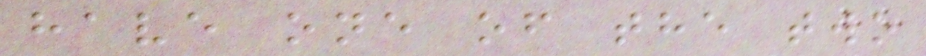have one of the two
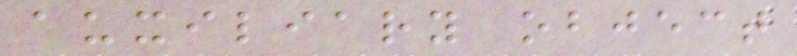auxiliary object
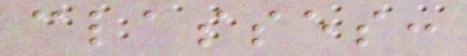classes:
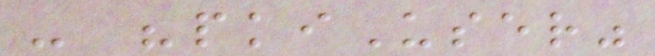- "pkiUser"
